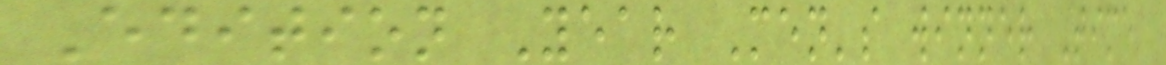Edition Year Men's winner Time
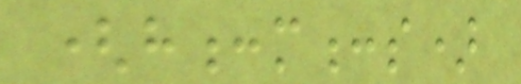(h:m:s)
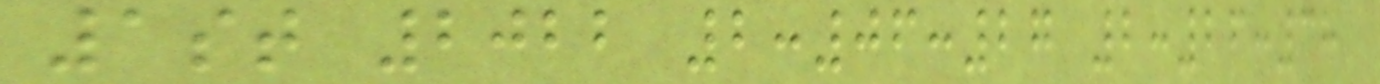1st 2022 2:06:27 2:26:38
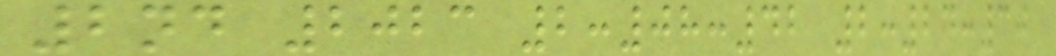2nd 2023 2:08:42 2:24:30
